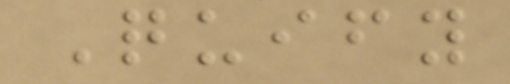Quify
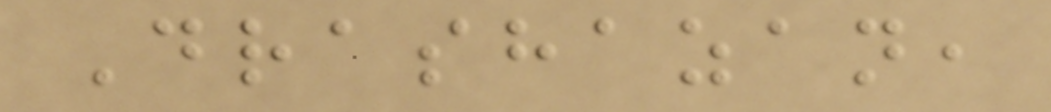Drashazan,
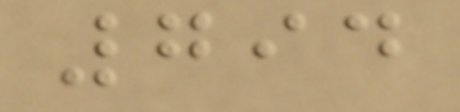794
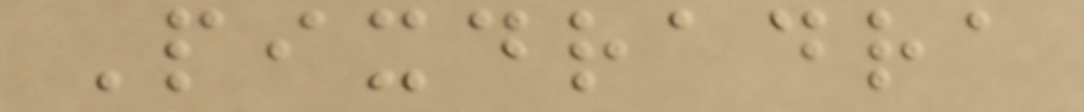Pixdradra
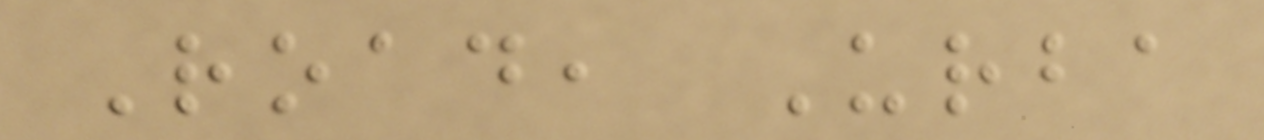Road, Urba
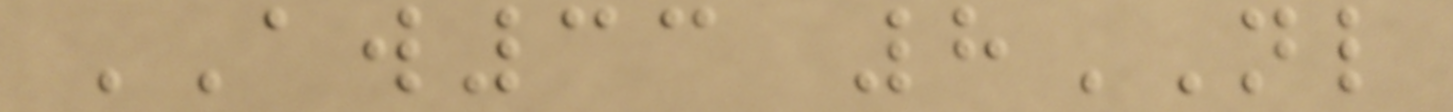AW33 8NL
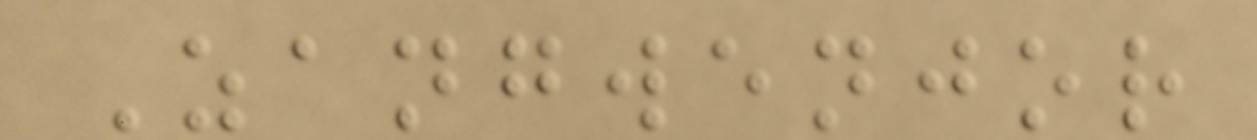Zangwenjor
